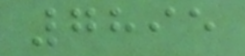7895
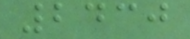2430
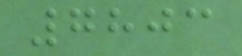7803
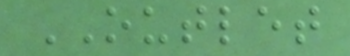OUTLET
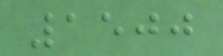1500
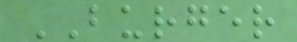BURGER
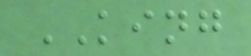KING
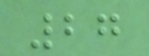27
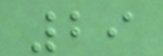29
